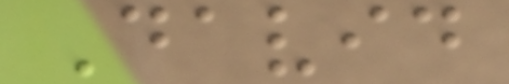David
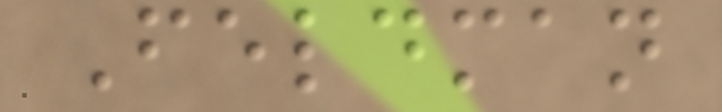Feldman
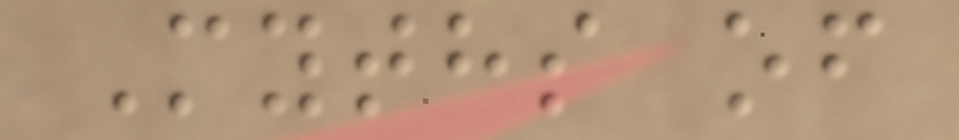Myths of
